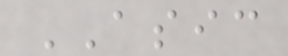ASIC
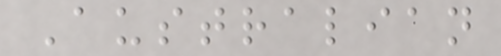Australian
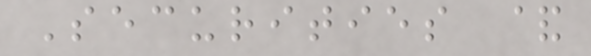Securities &
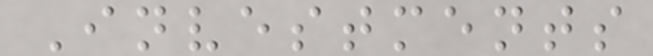Investments
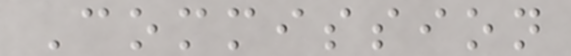Commission
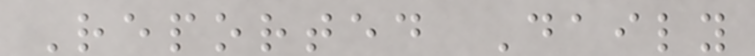Reported Daily
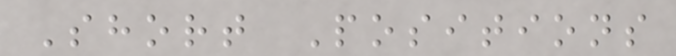Short Positions
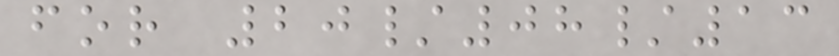for 20/08/13
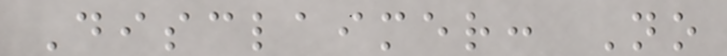Disclaimer: No
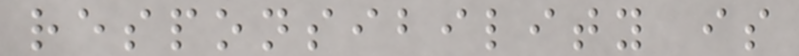responsibility is
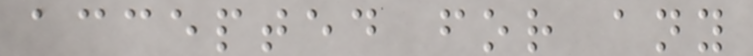accepted for any
